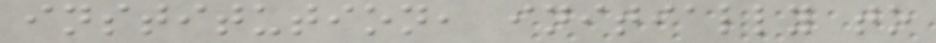institution, initially to
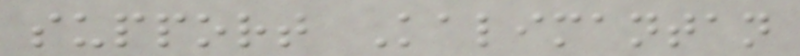support Kalimantan
